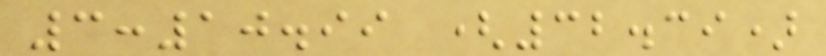3:10.99 (32.39)
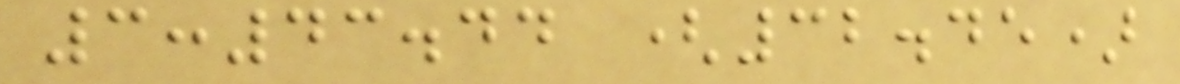3:43.44 (32.45)
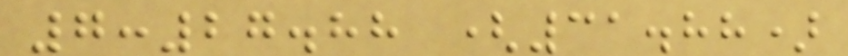7:27.88 (31.88)
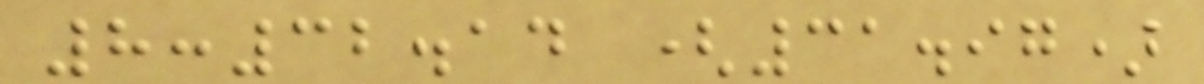8:32.14 (31.97)
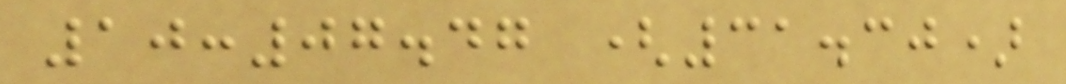10:07.47 (31.30)
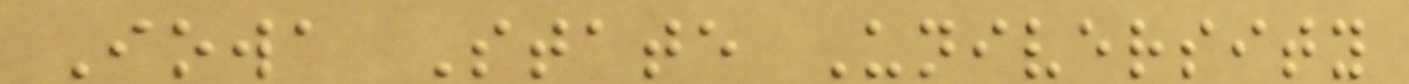Iowa State University
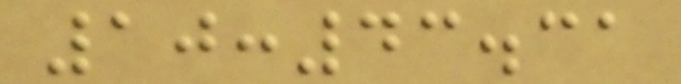10:43.31
